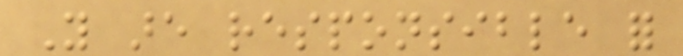You are responsible for
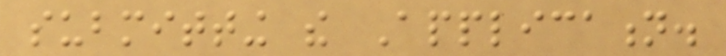submitting the Application.
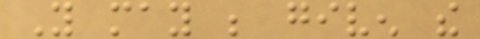You may be given the
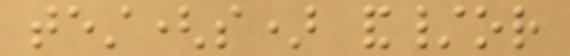test(s) and/or
